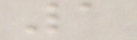1
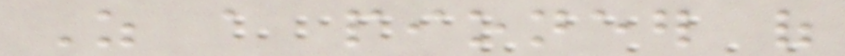As a pioneer of
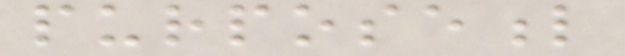purposeful
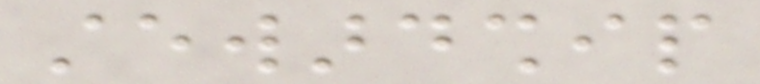stewardship
